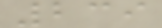239
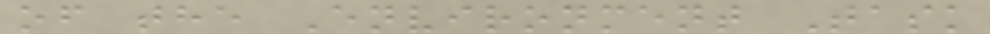of the Environment Task
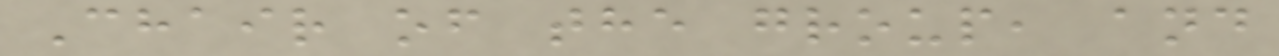Chair of the group, and
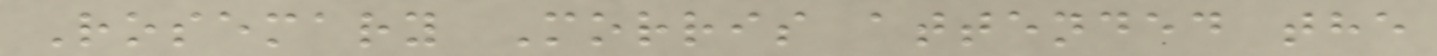Rosemary Morris attended the
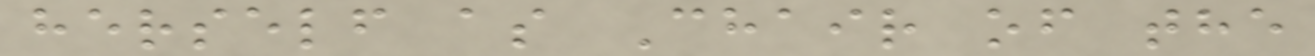herself as Chair of the
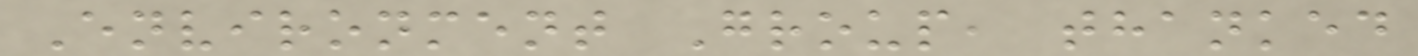Environment Group, thanked
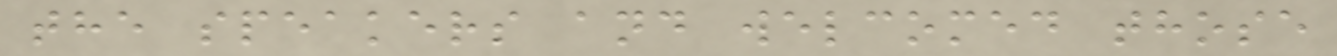the speakers and welcomed those
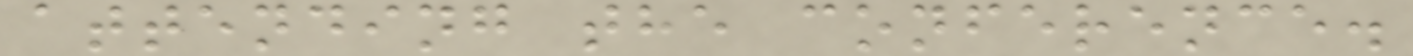attending the conference.
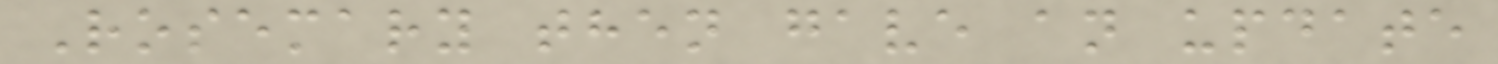Rosemary then gave an update
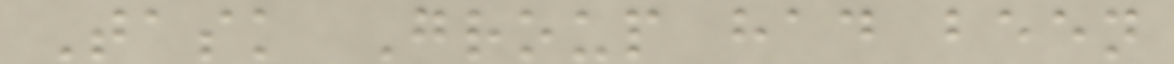Task Group had been
